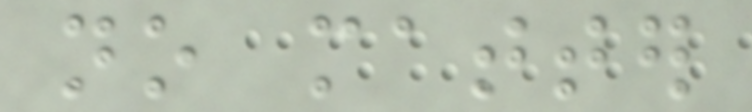no matter
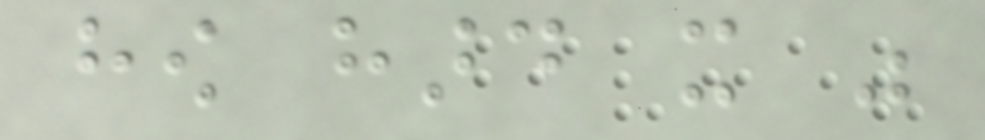how hard it was
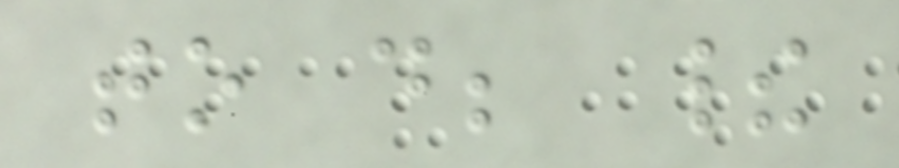to do; their
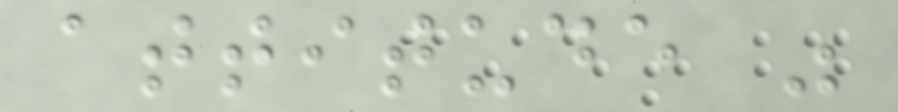attitude was
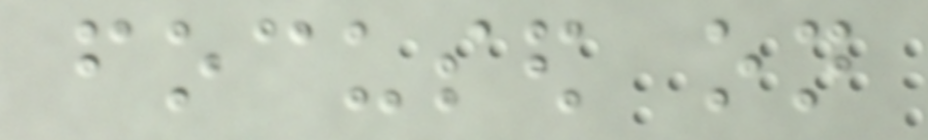focused on
